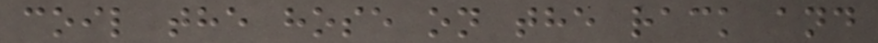coil the hose on the rack and
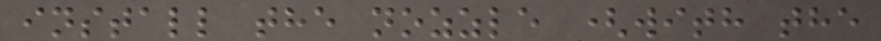install the nozzle (with the
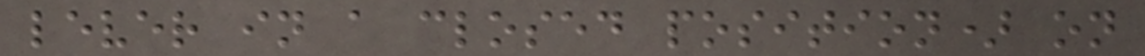lever in a closed position) on
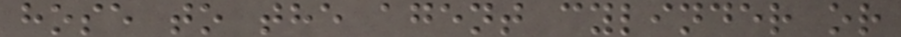hose to the agent cylinder or
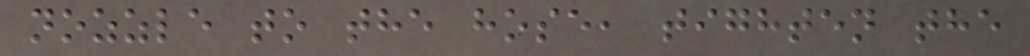nozzle to the hose, tighten the
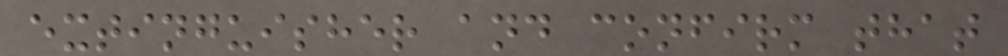extinguisher and confirm that
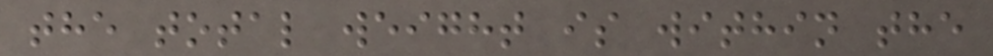the total weight is within the
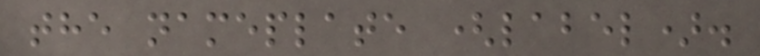the nameplate (label).
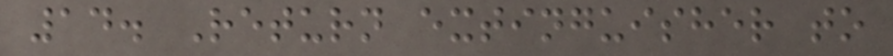14. Return extinguisher to
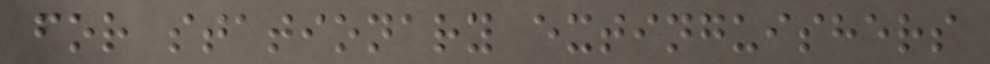for stationary extinguishers
